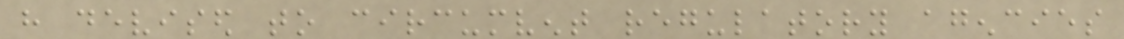have devised to circumvent regulatory agencies
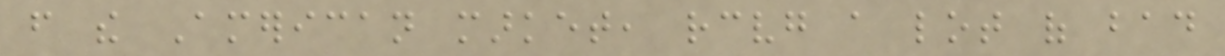from the American market, receiving a lot of bad
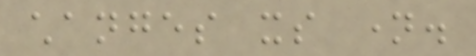changes its name.
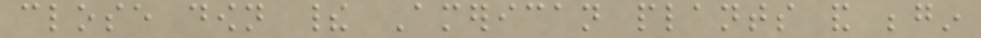close down their American plants and begin
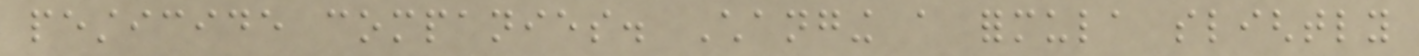pesticide companies. Changing a formula slightly
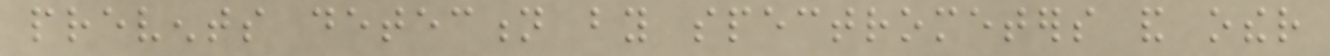prevents detection by spectrometers and other
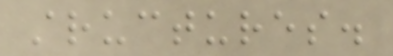structures.
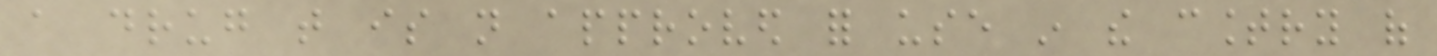a drug that is not approved for use in the country of
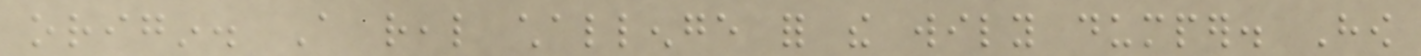origin. A real challenge for the wily dumper. How
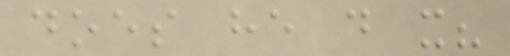does he do it?
